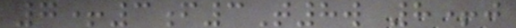7+3f3T8w 8+j
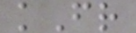kFr
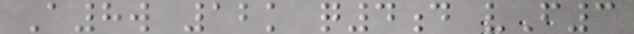A8w 12k q4d vF3
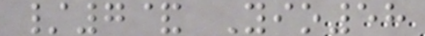/7& Yio58
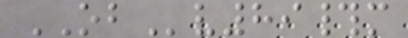OBv89#m
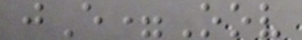jE=Oov
